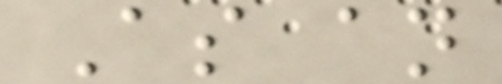As an
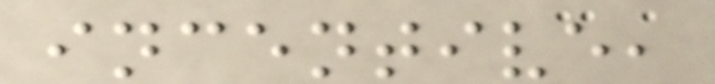incentive,
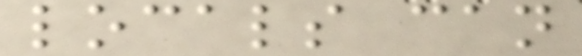locals can
